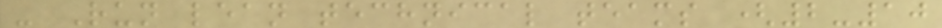- Run lean technical teams (2-10
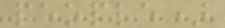people)
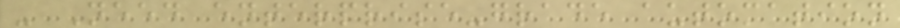- Need enterprise-grade automation
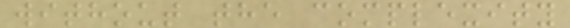without the complexity
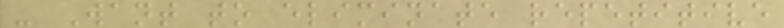- Want to eliminate repetitive
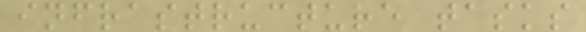infrastructure tasks
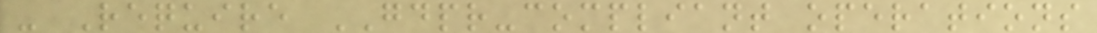- Require GDPR-compliant operations
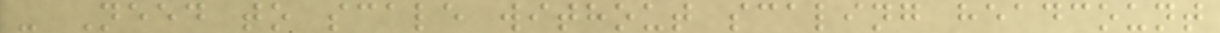- Need to scale without scaling headcount
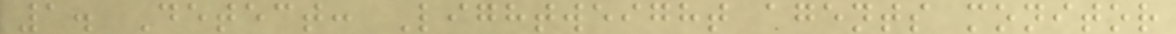1. Detect: Lightweight agents monitor
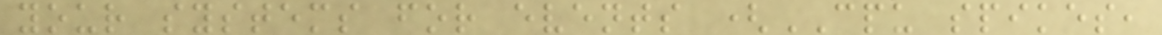your systems for events (CPU spikes,
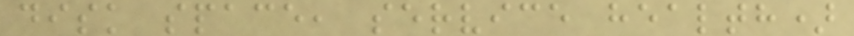disk space, service health)
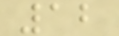12
